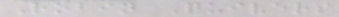Robin Quivers
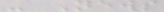- News
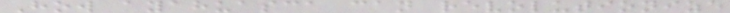How ayahuasca can revolutionize
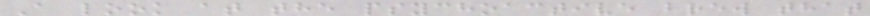A look at the psychoactive brew that
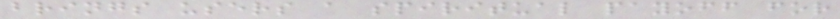brings users a spiritual payoff for
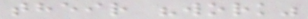their "work"
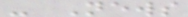- News
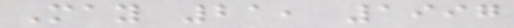May 21, 1997
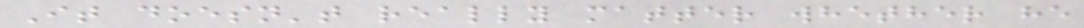It doesn't really matter whether he
